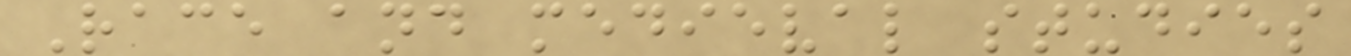Race and medieval studies
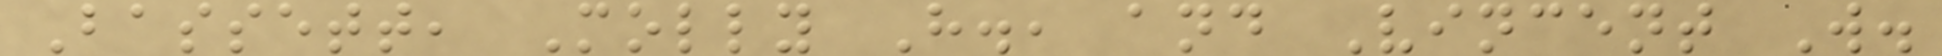Bassett, Molly H., and Vincent W.
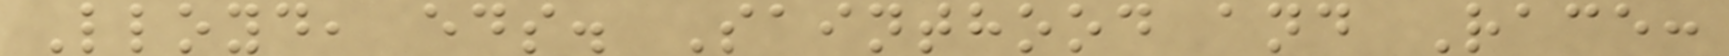Lloyd, eds. Sainthood and Race:
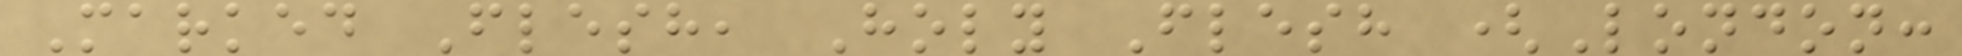Marked Flesh, Holy Flesh (London:
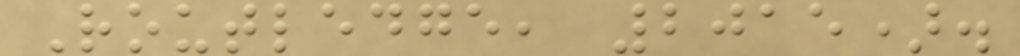Routledge, 2015).
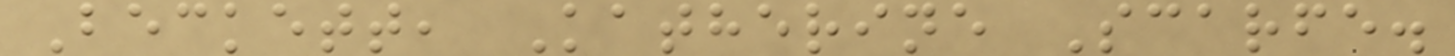Beckett, Katherine Scarfe.
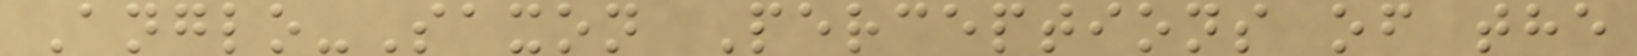Anglo-Saxon Perceptions of the
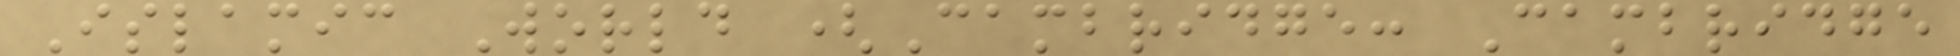Islamic World (Cambridge: Cambridge
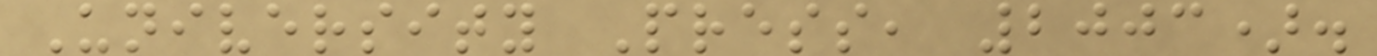University Press, 2003).
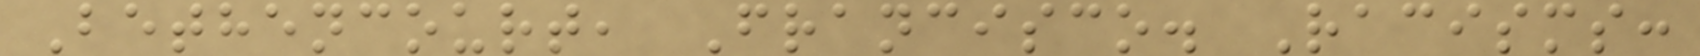Bethencourt, Francisco. Racisms:
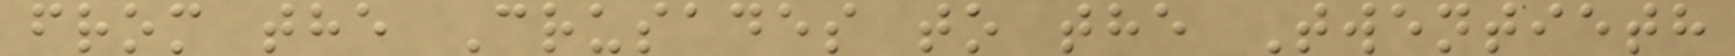from the Crusades to the Twentieth
